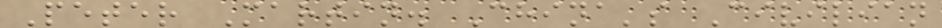Peter Martin. China's Civilian
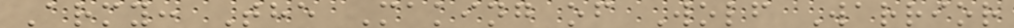Army: The Making of Wolf Warrior
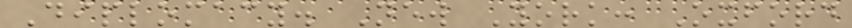Diplomacy. New York: Oxford
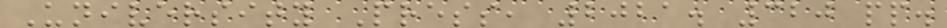University Press, 2021. 320 pp.
